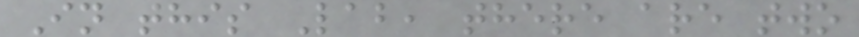In this Lab, there are two
